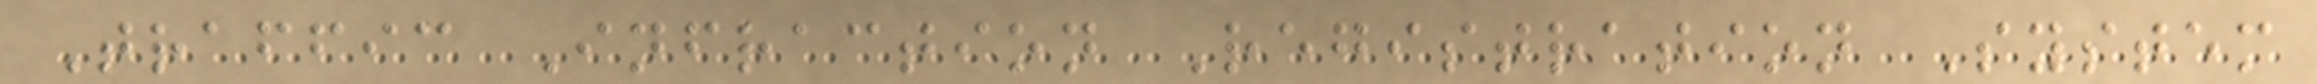Traffic Infraction Registration System
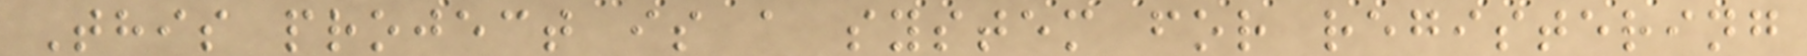This project is a system for registering
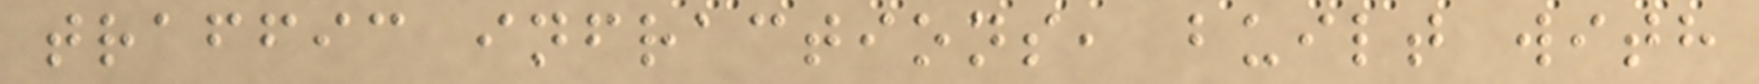traffic infractions, built with
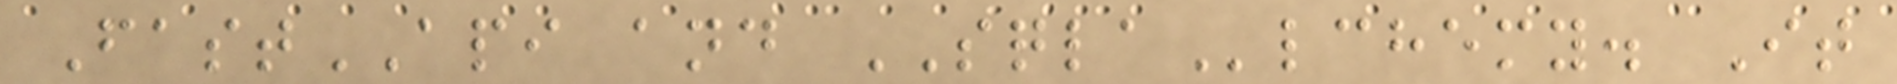FastAPI and SQLAlchemy. It
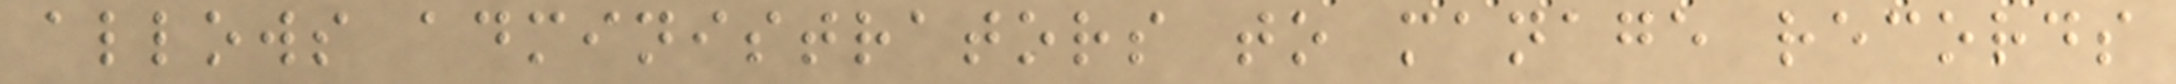allows administrators to manage records
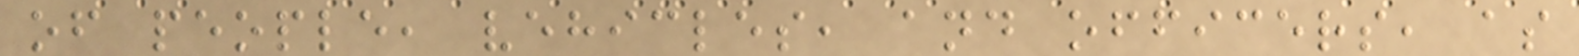of people, vehicles, and officers, as
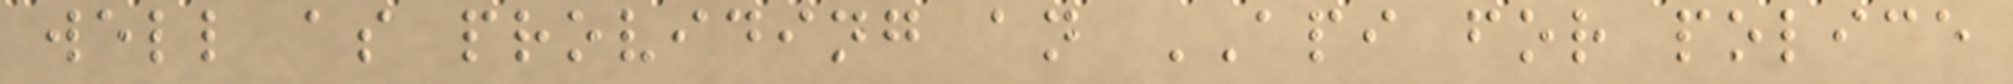well as providing an API for police
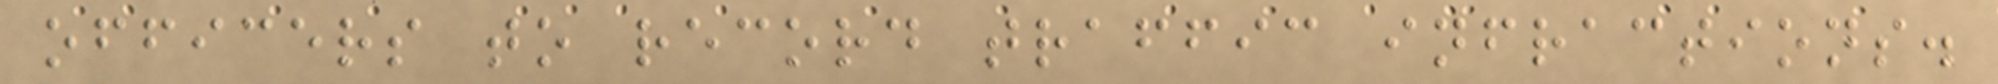officers to record traffic infractions.
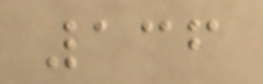136
